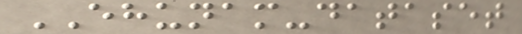EHUNAM-dataset
